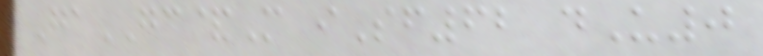GaGC&M iSf62 dU0
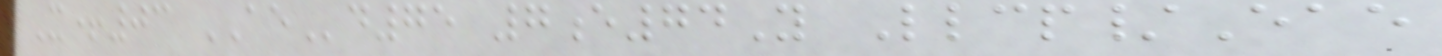X+03 AEd75 7e74Y Llcp/Eae
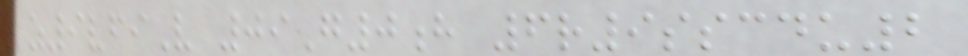z9vfiV 09G0h 6r9sscdu2
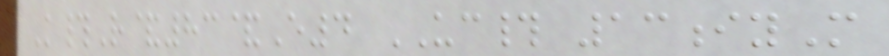K#R&83&E4 UC# 13iyM
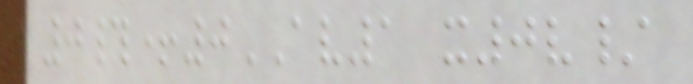0#+0AV1 x0v/
